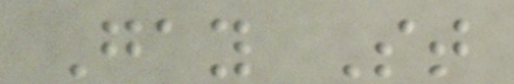Gay St
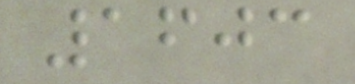1603
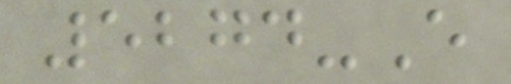5274-E
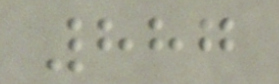887
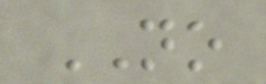NO
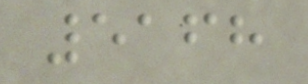5168
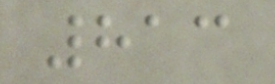813
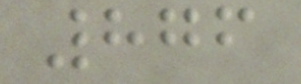876
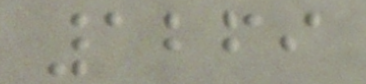1269
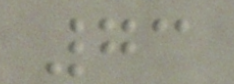73
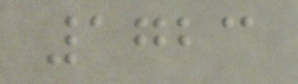1723
